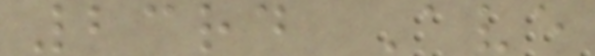23rd Ave
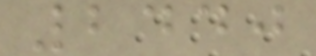2440
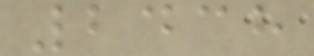2438
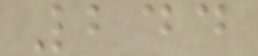244
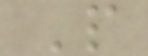P
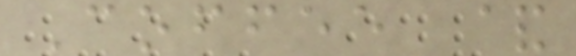Coffee &
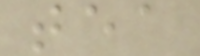tea
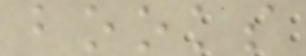books
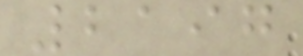2197
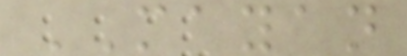MAYAN
